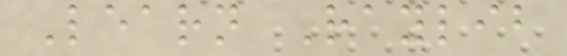Learn Raylib
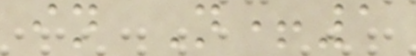in N+1
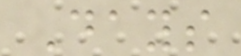Days
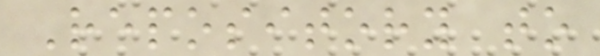Repository to
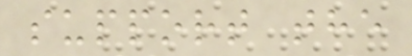support the
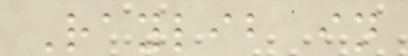Raylib in
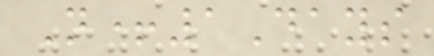N+1Days
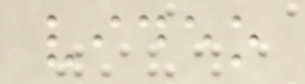video
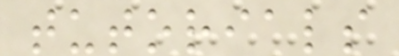tutorials
